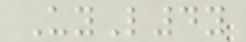UyL4y
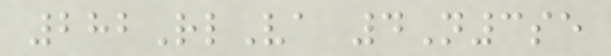282RlVa 4N3se
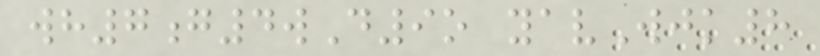wh7g4wD9o yavWjk8
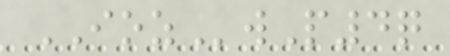IOZwP4q
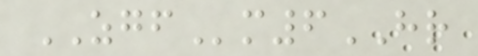ZGFm6HR
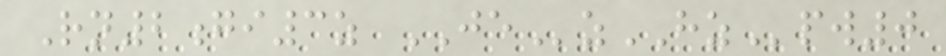Rn2gi3z JEzHZpw0
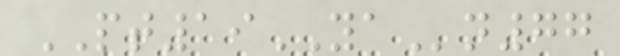PT19YAn77
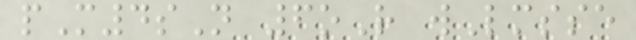pM4sN 6oR wLmsse
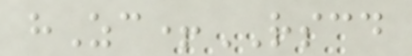hZc+RSCD
